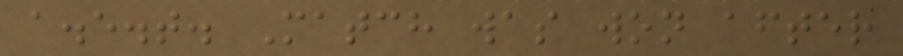a.e.t. Match was won after
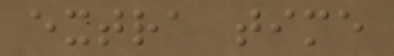extra time
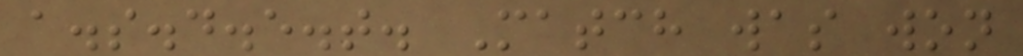a.s.d.e.t. Match was won
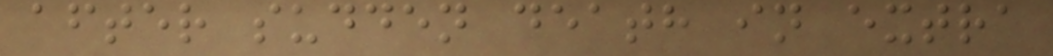after sudden death in extra
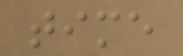time
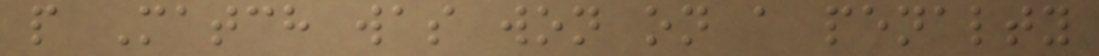p Match was won on a penalty
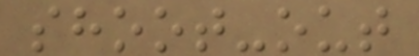shoot-out
